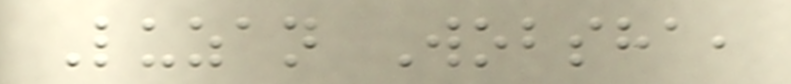Luzan Wobsha,
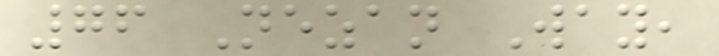76 Nezan Way,
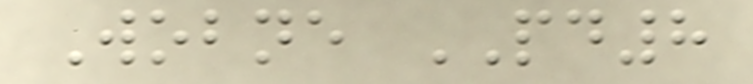Wobne PD8
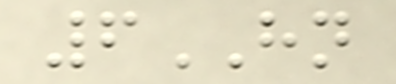6HN
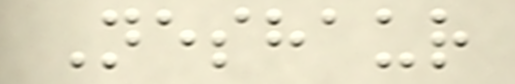Neshaur
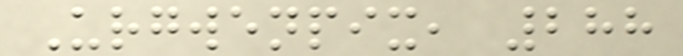Urgwenpix, 288
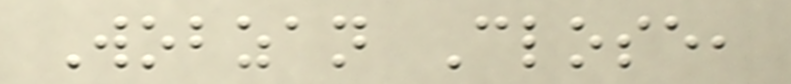Wobzan Close,
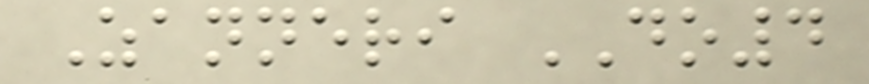Zanneri DO4
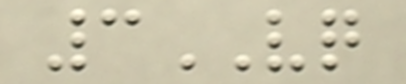3VQ
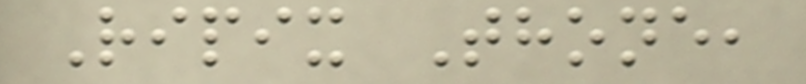Ripix Thone,
